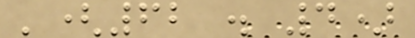'(62 . 4)
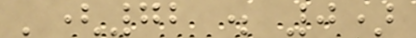'(72 . 0)
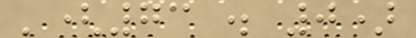'(73 . 0)
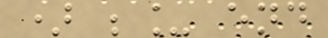) ;_ end
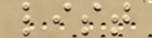list
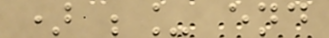) ;_ end
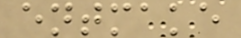entmake
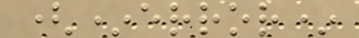(*error*
